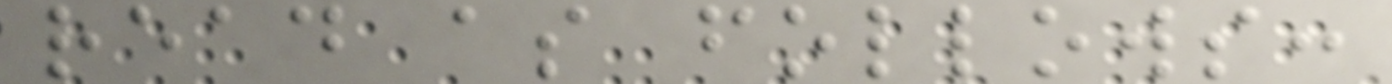read as follows:
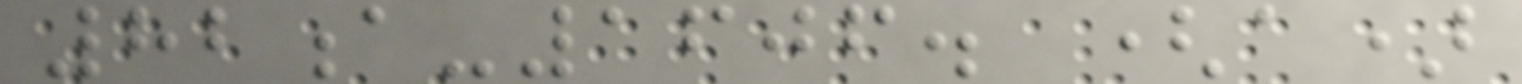82a-1606. (a)
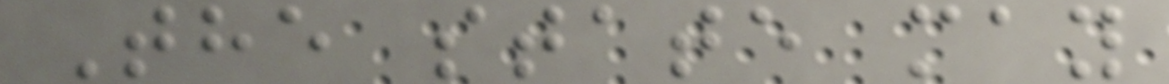The state may
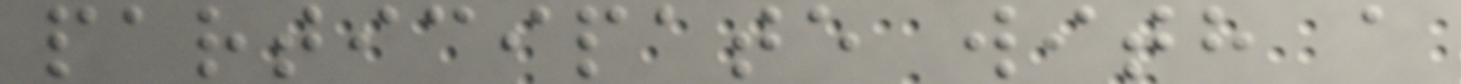participate with a
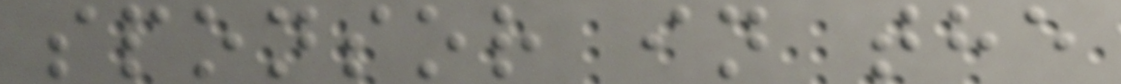sponsor in the
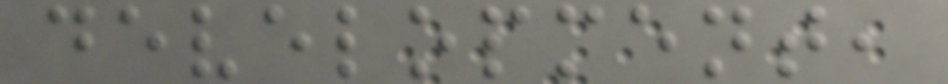development,
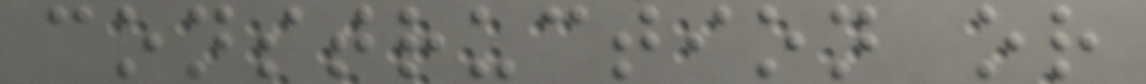construction or
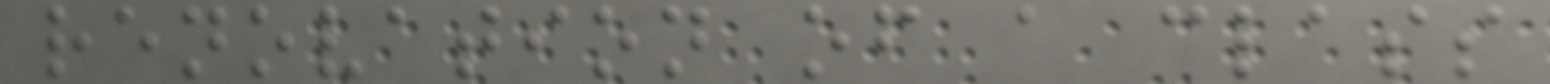renovation of a class
